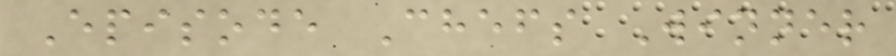Episode Chefs Winner
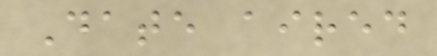Date aired
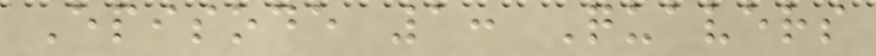Episode 1: Quavers
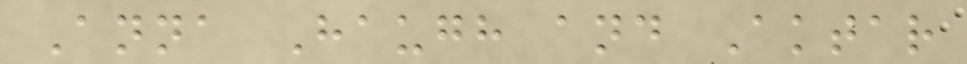Anna Haugh and Aktar
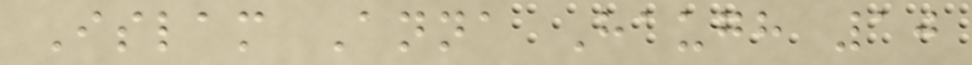Islam Anna Haugh 10
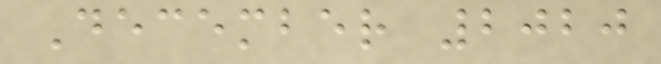December 2020
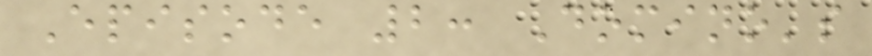Episode 2: Domino's
